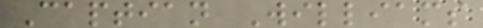Captian Williams
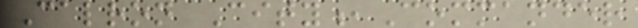Calron City,Commander
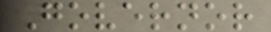Governor
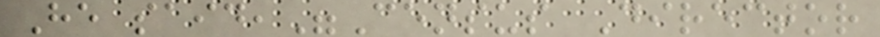He said,"Census Director
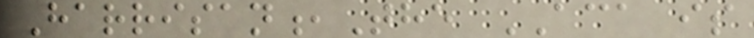Harrisan,The ACA is
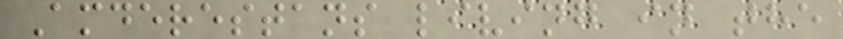Amderestans living in the
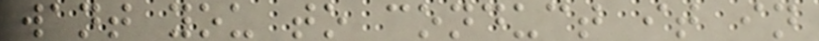want you to conduct it in
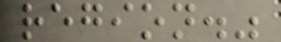region."
